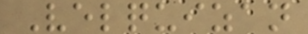Velquizan
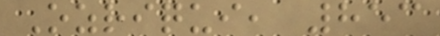Ozriqui, 853
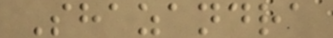Shazandra
